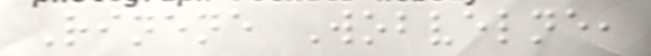Rinene Wobvelne,
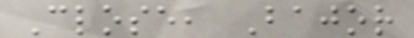Close, Bajor
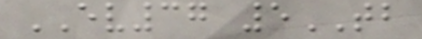EV37 5TB
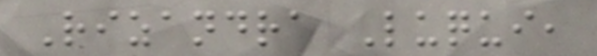Rizandra Luqui,
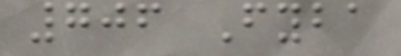706 Fyba
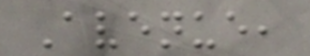Avenue,
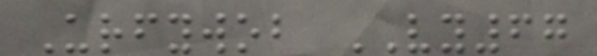Urfywob VY67
